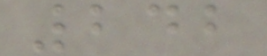242
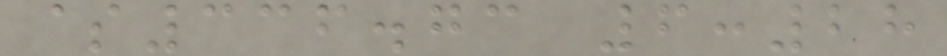$336.73 6:28
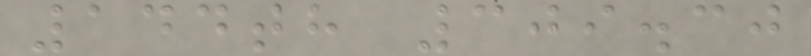144th 309.30
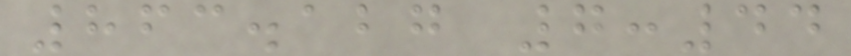863.127 7:44
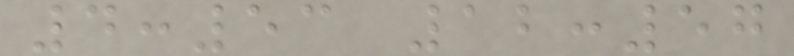4:53 12:57
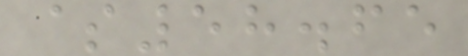$58.65
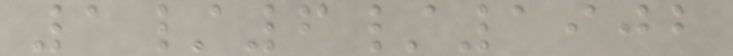1/6/1902
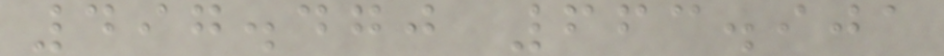497.470 663.901
